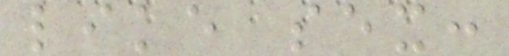like sex:
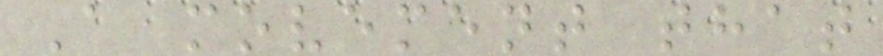A movement that
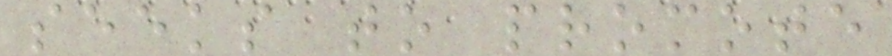seeks to promote
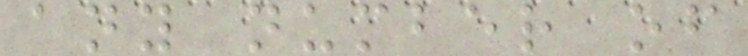any number of
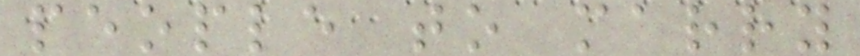people to marry
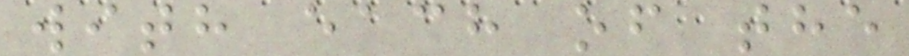with each of the
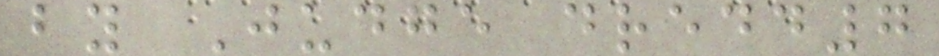by Judge dredd7
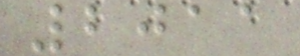2011
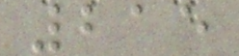215
